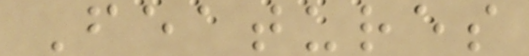Features
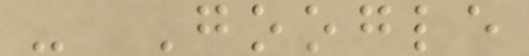- Google
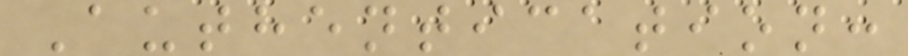Authentication:
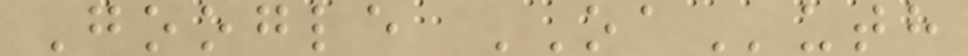Google OAuth
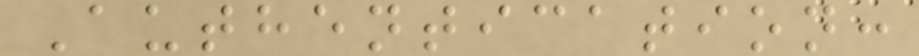Authentication:
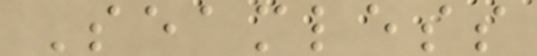Seamless
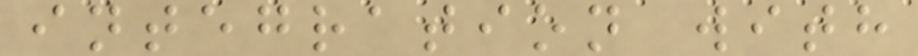integration with
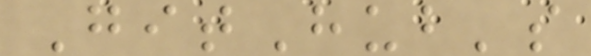GitHub's
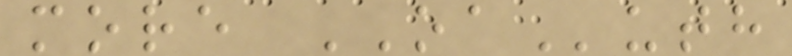more OAuth
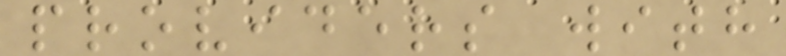providers with
